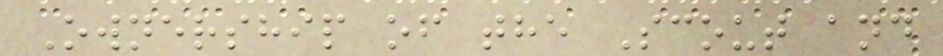Ownership of the Scout and
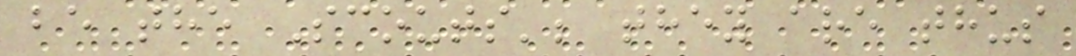be the Scouts'; they are thus
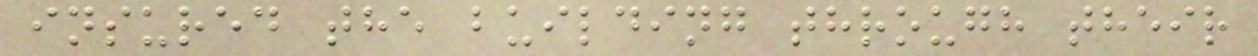insured the building through their
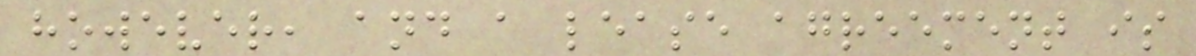however, and a lease agreement is
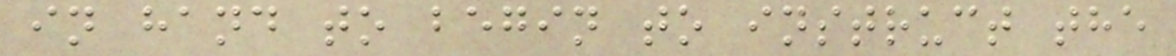in hand to begin to instruct the
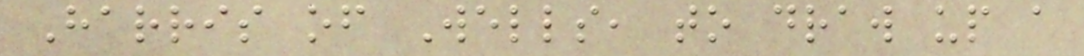Harris of Wells, to draw up a
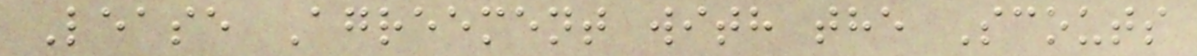Lease Agreement with the Scouts
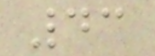43
